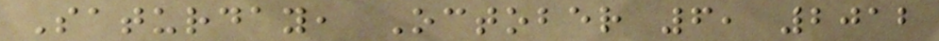Saturday, October 6, 2012
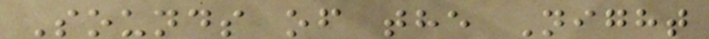Sounds of the Night
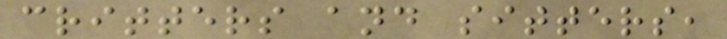critters and sitters,
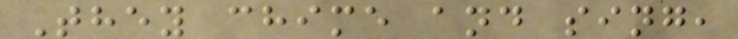They chime and sing,
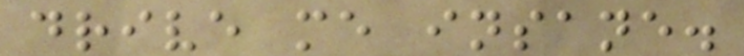drive me insane.
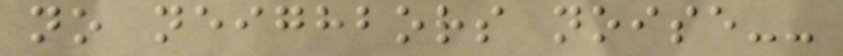no neighbors noise--
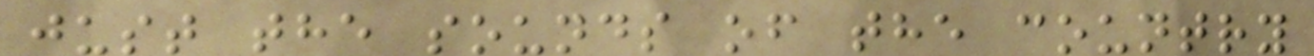just the sounds of the country
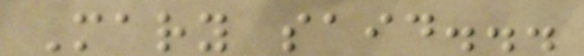Mary said...
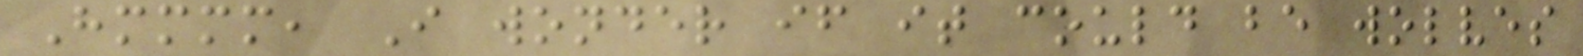Hmmmm, I wonder if it could be wolves
